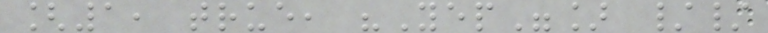[1, true, "Yep"] //
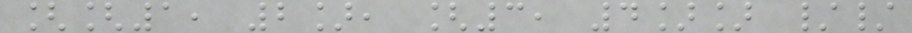[[1, 2], [3, 4]] //
